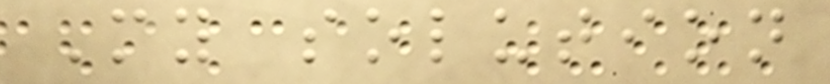My solution
